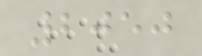2050
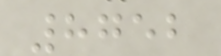8752
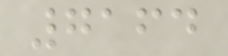7164
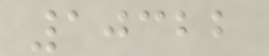10322
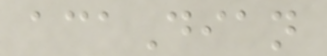acaDian
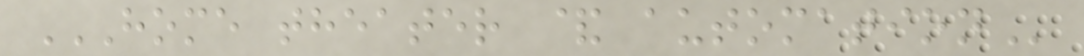HOME THEATER & AUTOMATION
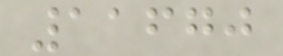11670
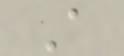A
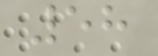58
